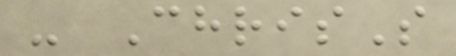- ChrisS
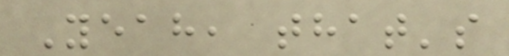Yeah, that's
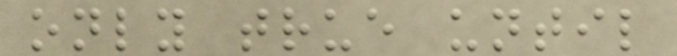only true until
